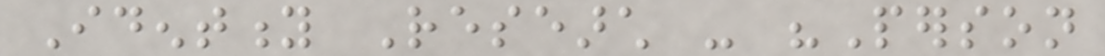Identity Research - "Person
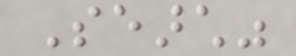Search"
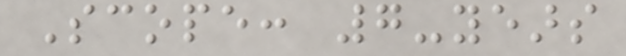Scope: 7-years
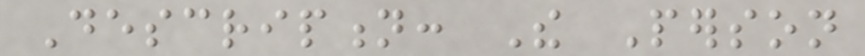Description: The Person
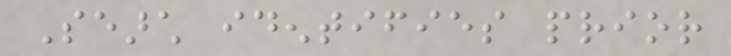Search identifies prior
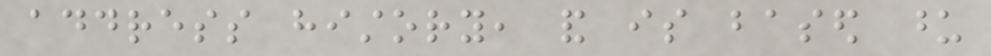address history, and is based upon
